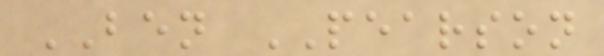BEN PEARSON
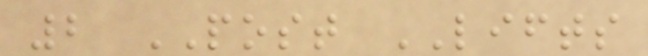2 POST LIFTS
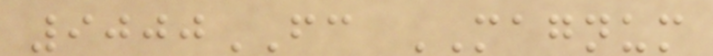9000FC MAGNUM
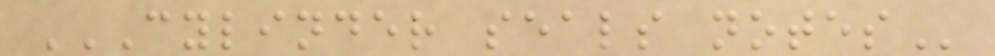CYLINDER SEALS NOTES
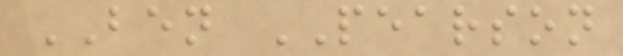BEN PEARSON
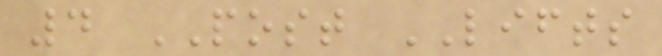4 POST LIFTS
